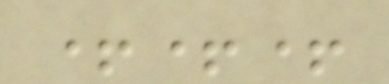+++
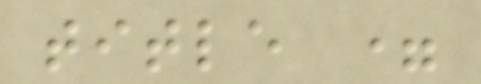title =
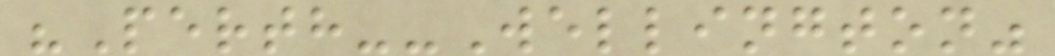"Perth--Wellington"
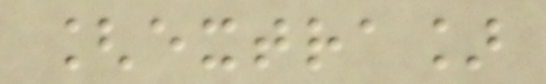[extra]
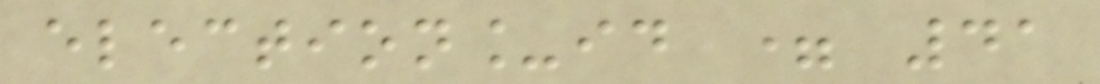election_id = 41
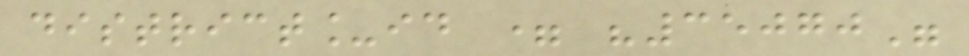district_id = "35070"
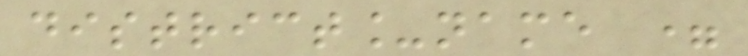district_name =
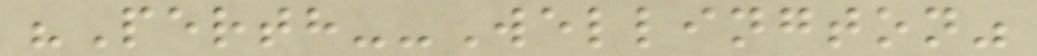"Perth--Wellington"
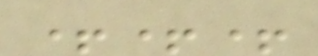+++
